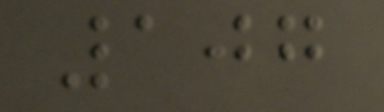107
